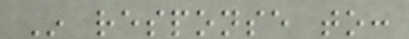In response to:
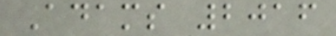Adams 2016
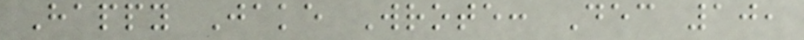Happy Jake Wrote: Dec 10,
